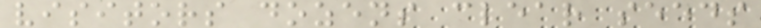visitors dozens clear seeds
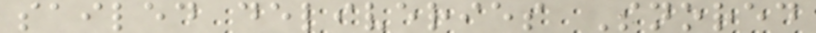sailed deliveries Snored
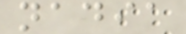nadia
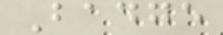Badge
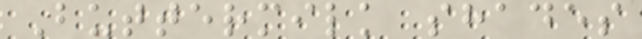Buttermilk shades
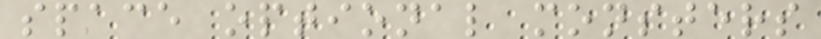space optional monsters
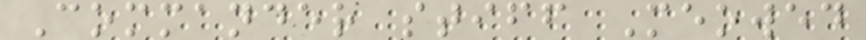Commander stiff Meowed
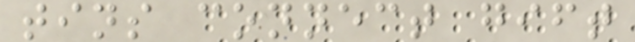tins connect gift
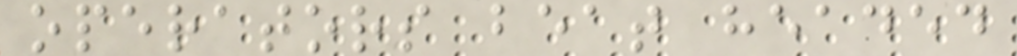operators beat headed
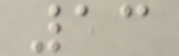13
